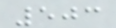503
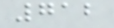712
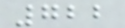722
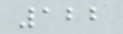122
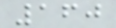160
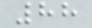88
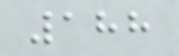188
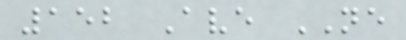152 Ave NE
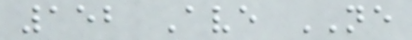152 Ave NE
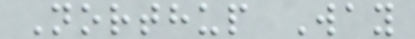Northup Way
